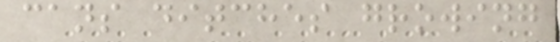cans ditches growing
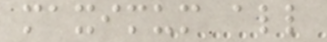maximum all
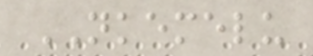NKEMELU
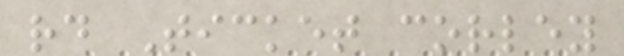rd Ticket corley
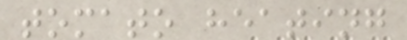tomato heating
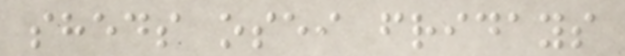sheds osei fridays
